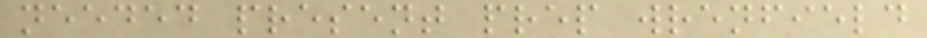needed present prep wrenfield
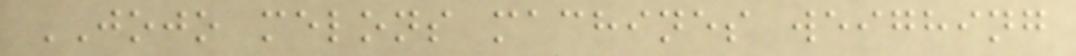JOJO melons machines weighing
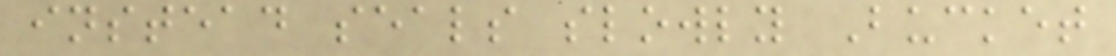instead seals slowly Bucket
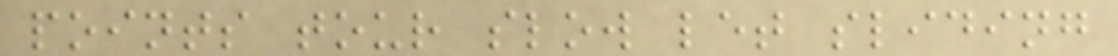points tour slow let sliding
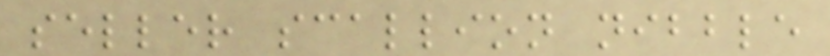seller scallion nibble
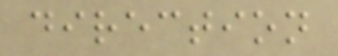direction
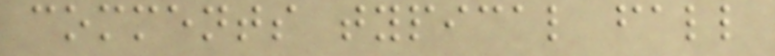comments typical fall
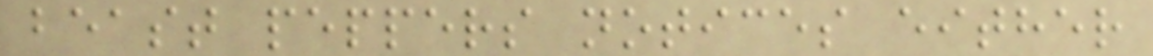beast peppers notices either
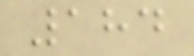184
